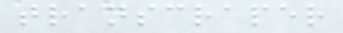transcraper
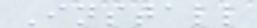Install
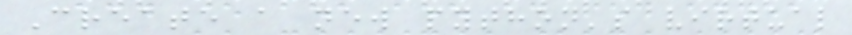Create a new python's virtual
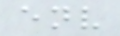env
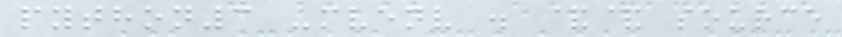python3 -mvenv . && source
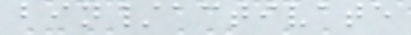bin/activate
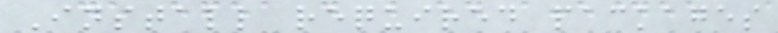Install required packages
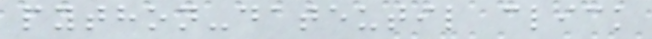python-dateutil click
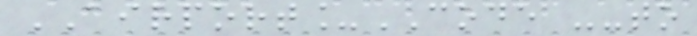AIRPORT_CODE --to
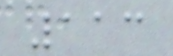113
